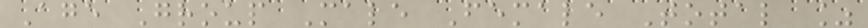Age Group Male Female Total %
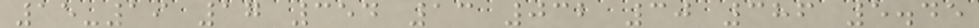15-19 17 354 13 032 30 386 5.45
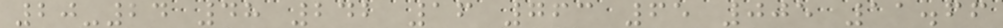20-24 48 242 16 763 65 005 11.66
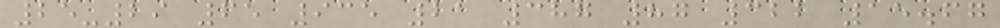25-29 65 935 21 387 87 322 15.67
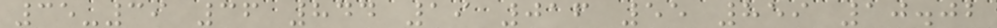35-39 36 844 19 016 55 859 10.02
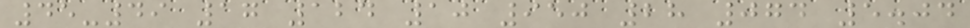45-49 17 124 10 950 28 074 5.04
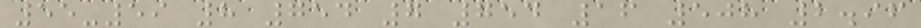55-59 8 754 7 754 16 508 2.96
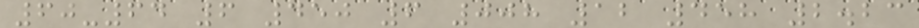60-64 6 450 6 008 12 458 2.23
